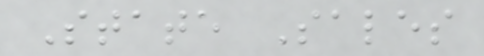State Sales
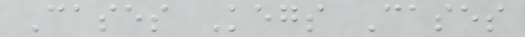Cases Kegs Cases
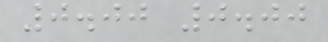0.00 0.00
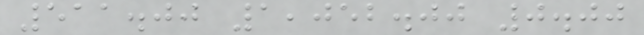511.00 1,052.00 0.00
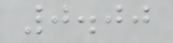0.00
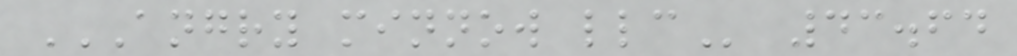ANGRY MINNOW LLC 43.64
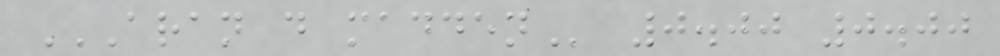ARAN D MADDEN 0.00 0.00
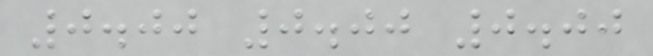0.00 0.00 0.00
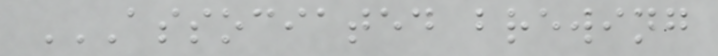ASSOCIATED BREWING
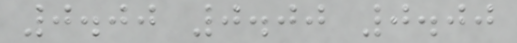0.00 0.00 0.00
